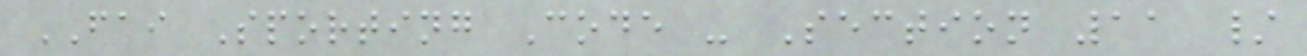FAI Sporting Code - Section 11 /
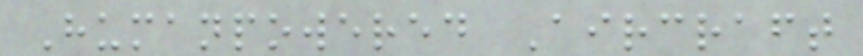Humanpowered Aircraft
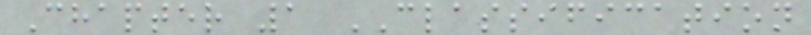Chapter 1 CLASSIFICATION
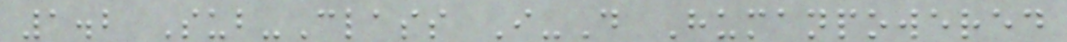1.2 Sub-Class I-D Humanpowered
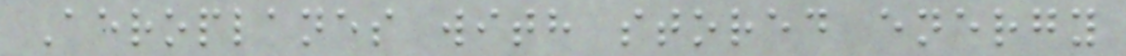Aeroplanes with stored energy
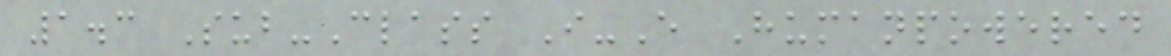1.3 Sub-Class I-E Humanpowered
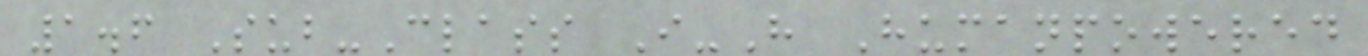1.6 Sub-Class I-H Humanpowered
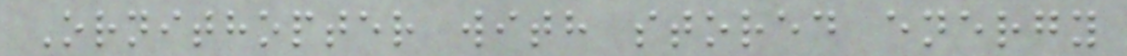Ornithopter with stored energy
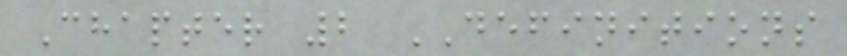Chapter 2 DEFINITIONS
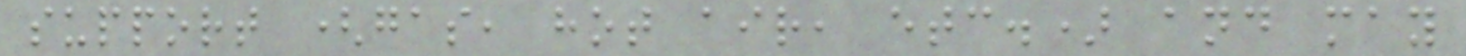support (gas, hot air, etc.) and may
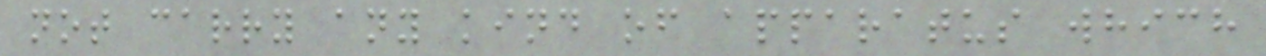not carry any kind of apparatus which
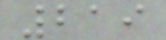219
